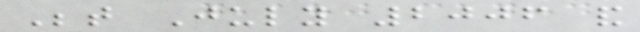Between July 2006 and
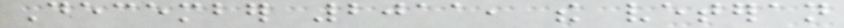December 2011, the veteran
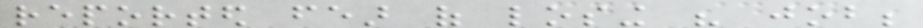reported fear of losing his job;
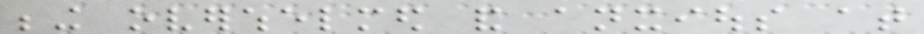being overwhelmed and anxious at
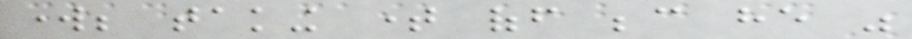work; taking time off because he was
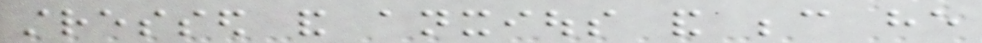stressed and anxious and because he
